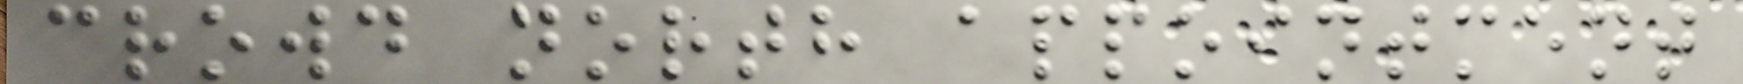crowd north appointment
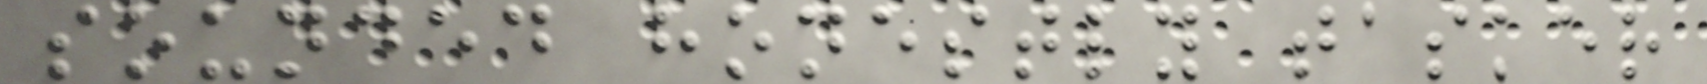sounded honestly tasker
